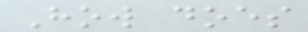How does
